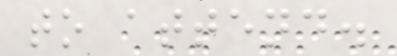to attend.
